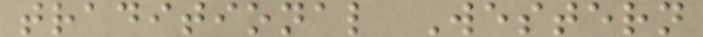traditional Western
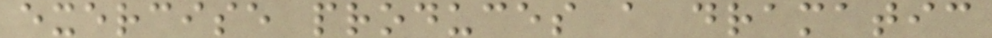exercise produces a dramatic
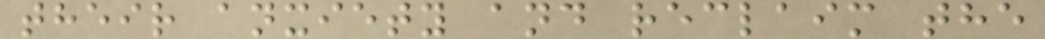their anxiety and reclaim the
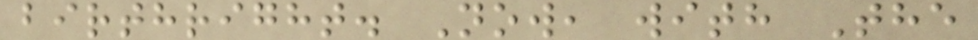birthright. Now, with The
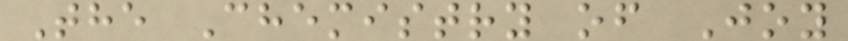The Chemistry of Joy
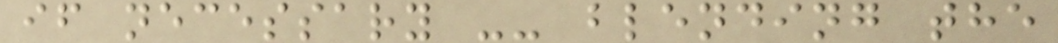if necessary -- blending the
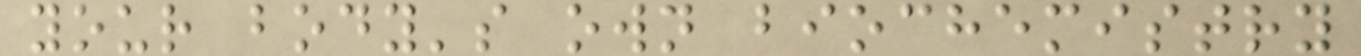your body's own biochemistry
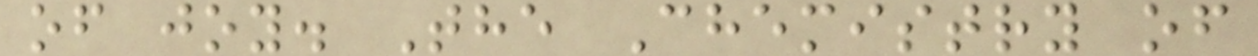of joy. The Chemistry of
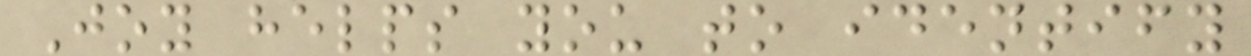Joy helps you to identify
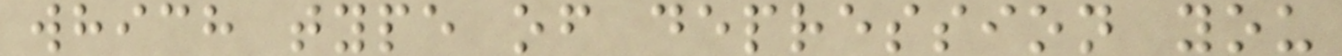which type of depression you
